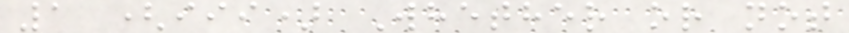1 (iii) Whether or not
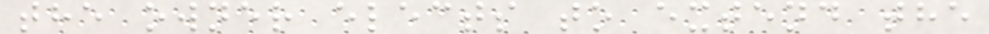the owner elects to extend the
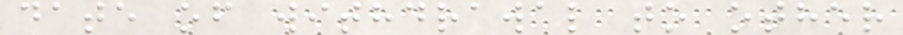date of withdrawal to other
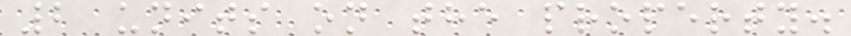2 units on the property.
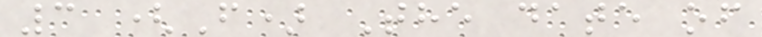3 (F) The date of
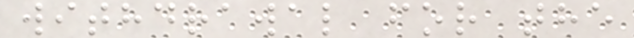withdrawal for the
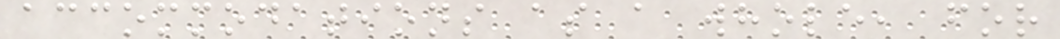accommodations as a whole, for
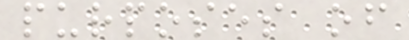purposes of
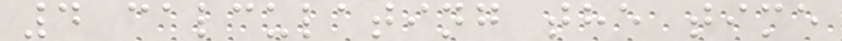4 calculating the time
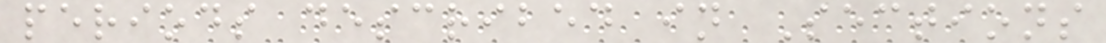periods described in Sections
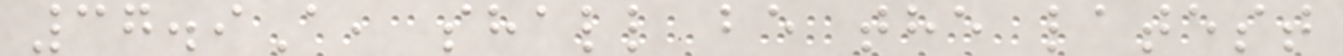37.9A, shall be the latest
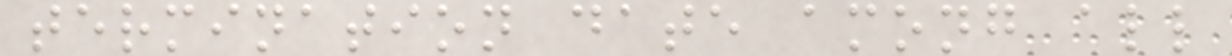termination date among all
